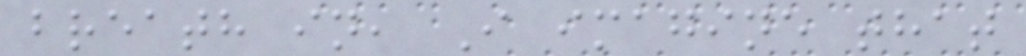breath in, I imagine that
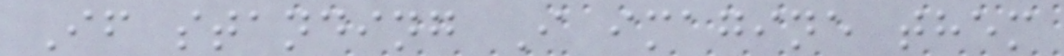If standing I imagine them
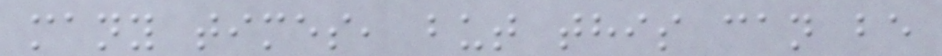many times, but this can be
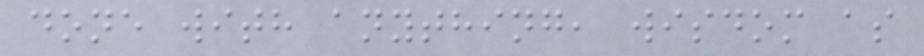done with anything, wisdom as
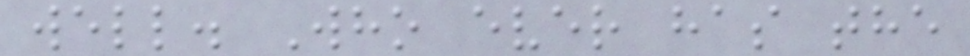well. Who ever has the
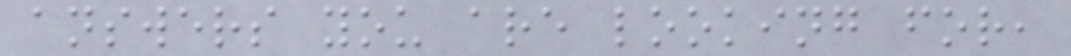answers you are looking for,
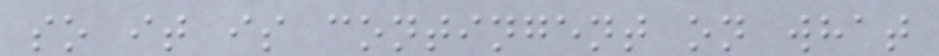so it is contingent on what
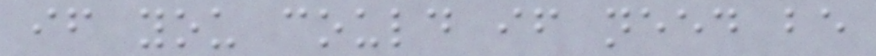if you could if need be
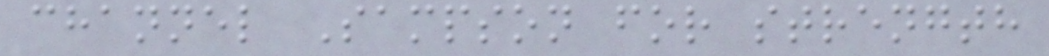channel Sampson for strength
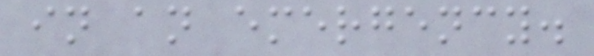in an emergency.
